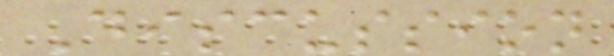Discussion
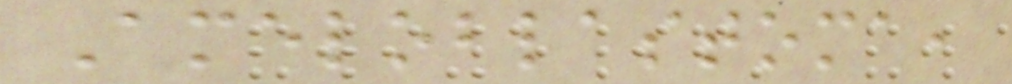Ameloblastoma,
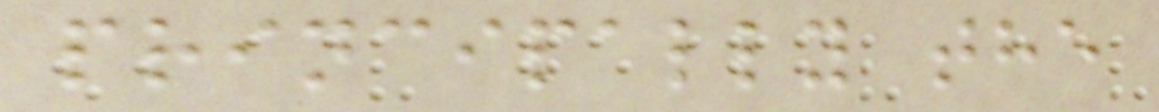principally the
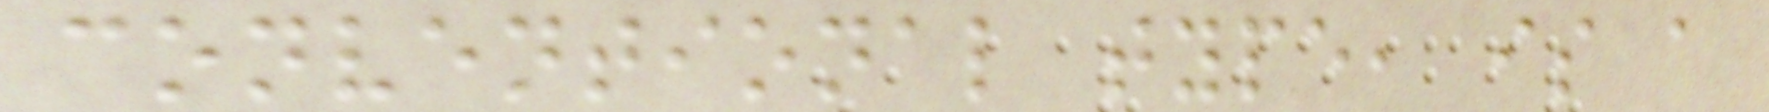conventional type, is a
